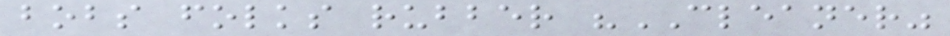bobs folks rubber "CLEANER"
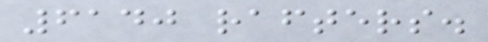6140 rafters.
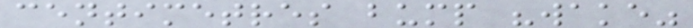centimetres bump "wake"
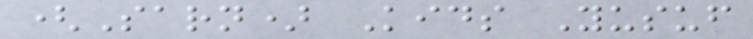(Sarn) Kids Yusuf
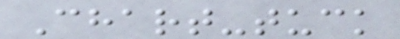Chart-tuck
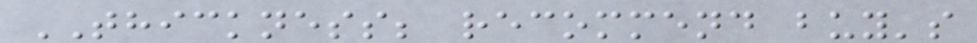THICKNESS; recommend buy's
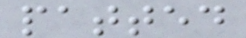patted
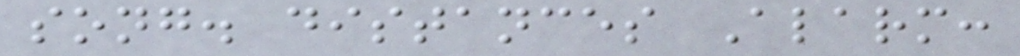song. distances Alarm:
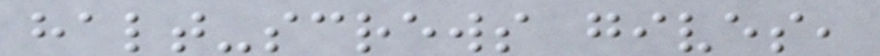halt-screws gives,
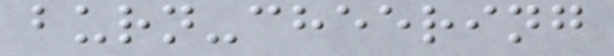burn-cheering
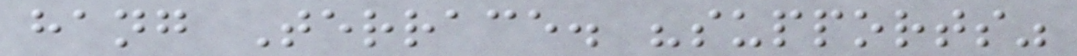hang Terrace. "supports"
